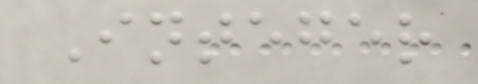Integer
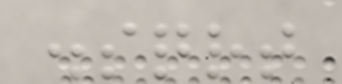.sqrt
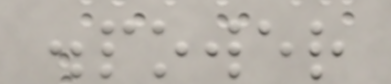.power
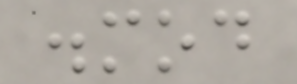.mod
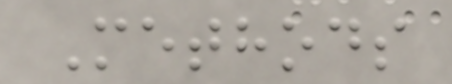Methods
